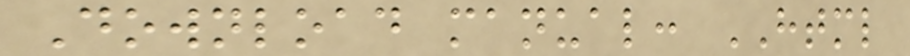Download manual: HTML
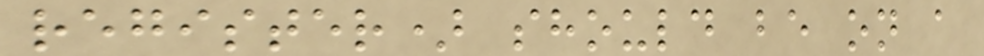register) should be on a
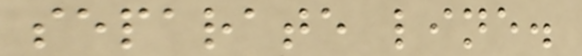separate line.
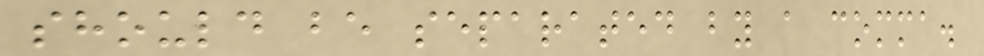should be separated by a comma.
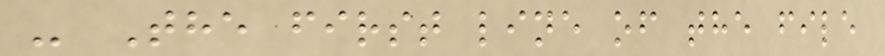- The first line of the file
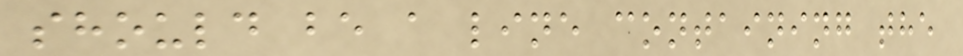should be a line containing the
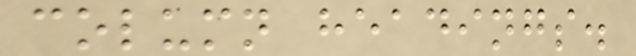column headings.
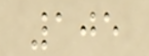105
